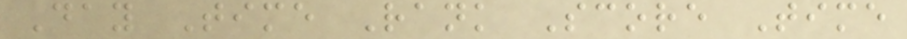Day Time Rank Score Time
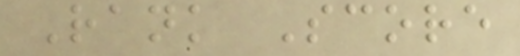Rank Score
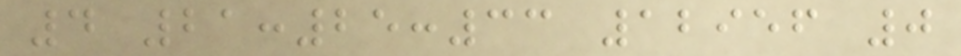4 21:25:33 12956 0
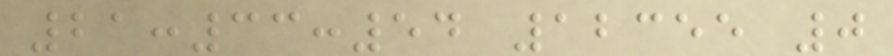21:33:54 12355 0
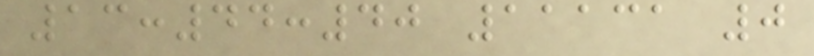13:44:40 11131 0
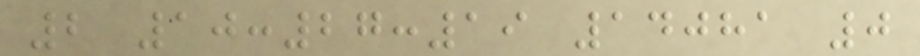2 10:27:19 14081 0
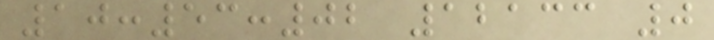10:53:02 12133 0
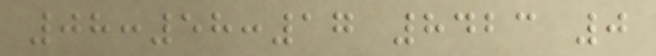08:58:17 8423 0
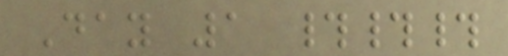Day 1 ###
